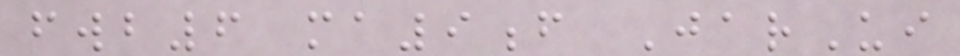fwb6 ma9f JarUi
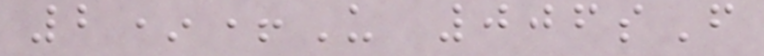2*+U 006sF
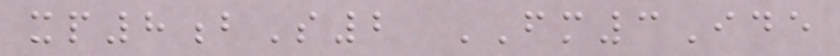xp8bS2 FM3Ide
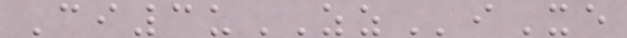Ci3uZZiXe
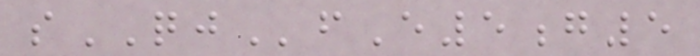sQJfE5g5
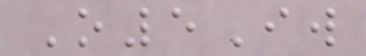O5Iw
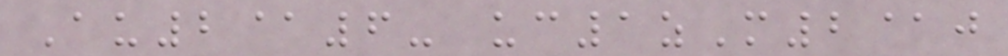Au2@6- uc1zM2@j
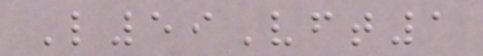L59Vft1
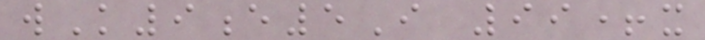wK9e5I 99+x
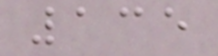135
